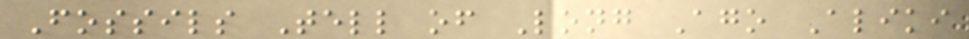Fossils Tell of Long Ago Aliki
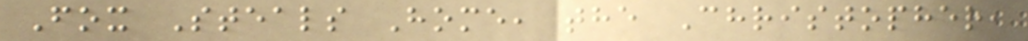Fox Steals Home, the Christopher,
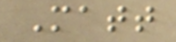Matt
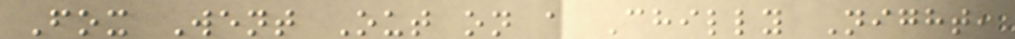Fox Went Out on a Chilly Night,
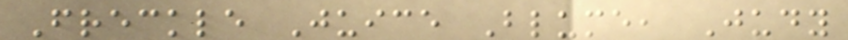Freckle Juice Blume, Judy
